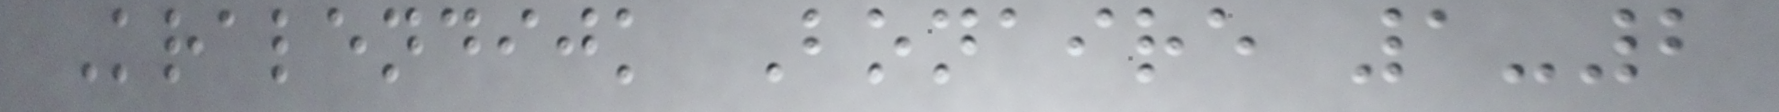Kralendijk Bonaire 1-2
